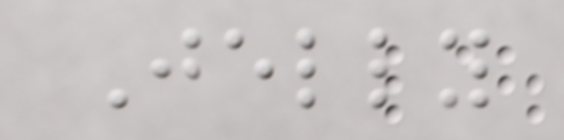Jelly
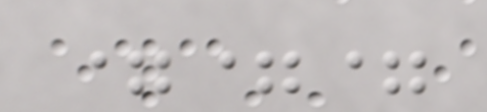===
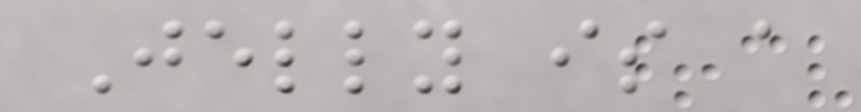Jelly is a
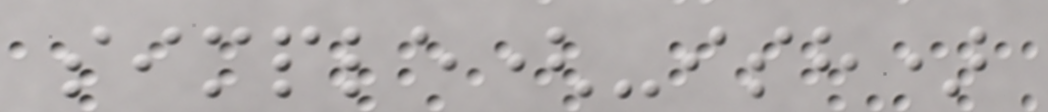simple(-ish)
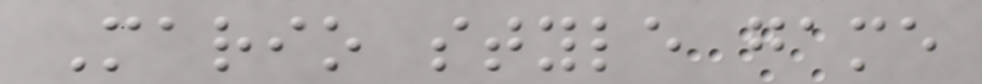Mario style game
